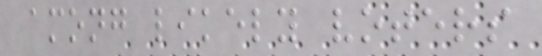among likely voters
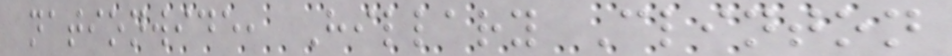nationwide, Hillary Clinton
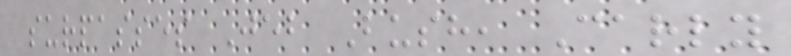surpasses Jeb Bush, Carly
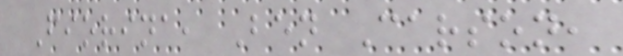Fiorina, Ben Carson,
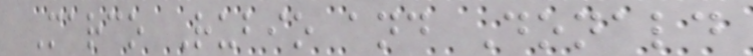Marco Rubio and Donald
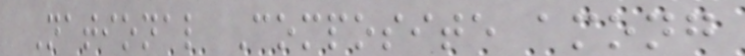National Composite among
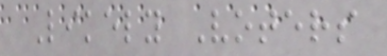Likely Voters
